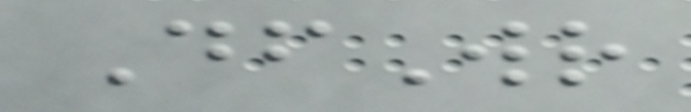DfWr
